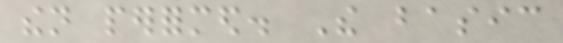then performed. The basic
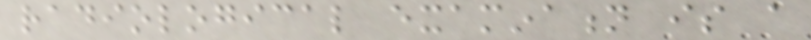radiological examination is a
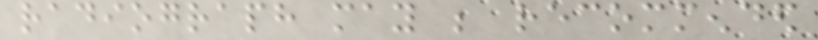radiograph may be recommended
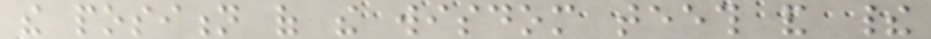the position of the wisdom teeth and their
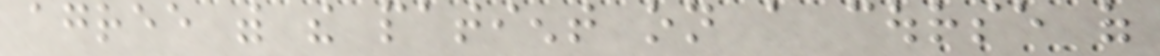agree with the patient on a course of
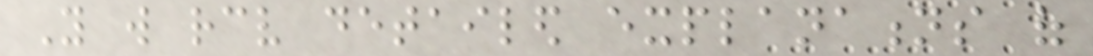You will receive detailed explanations of
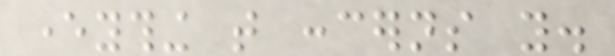everything that concerns you.
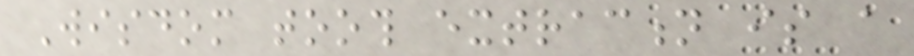Wisdom tooth extraction is a
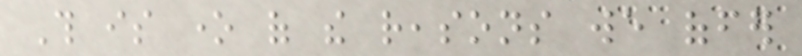This is one of the reasons we offer
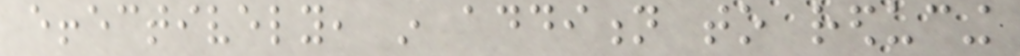effectively, in addition to reducing
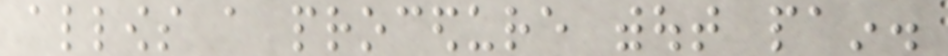allows a procedure without pain.
